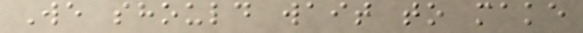We should wait to make
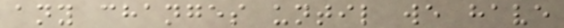any changes until we have
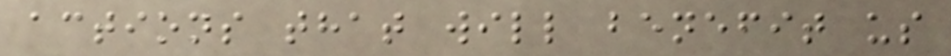actions that will benefit us
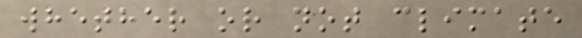whether or not climate
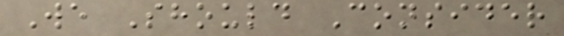We Should Consider
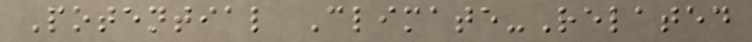Potential Climate-Related
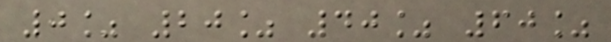0% 20% 40% 60%
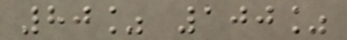80% 100%
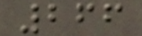266
